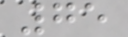75
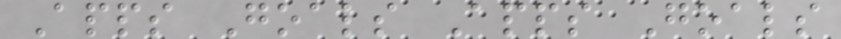Apps Goals Apps Goals
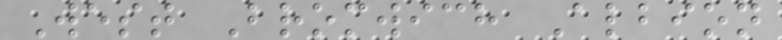West Bromwich Albion
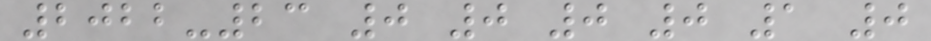2022-23 0 0 0 0 1 0
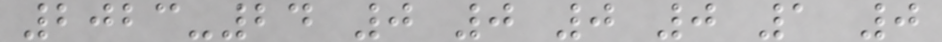2023-24 0 0 0 0 1 0
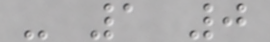- 1 0
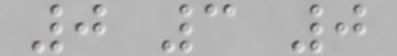0 3 0
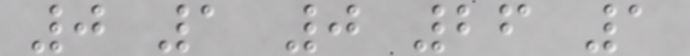0 1 0 26 1
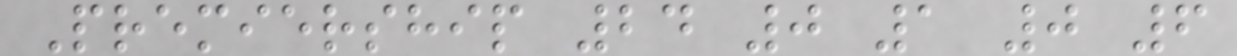Premiership 24 0 1 0 6
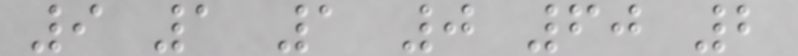9 1 1 0 60 2
